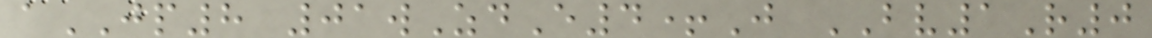aJP8 01wZdE4+J BV1R0
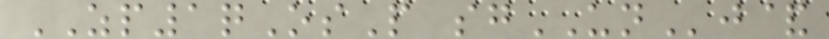ZP1qOsP sgUNj&
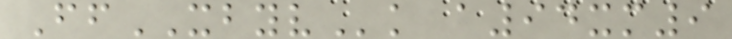FfXBYVk a94xm9
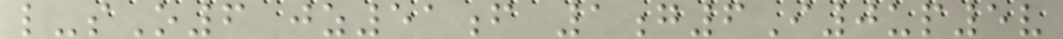l-sO6 jz51f 1g6I0up5v
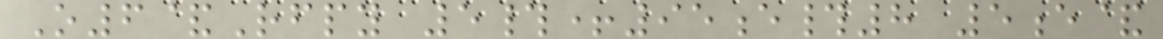O6&Rfpy 5#+95e#8 5e&
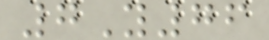7Y76
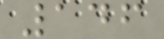146
